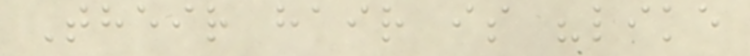Their hair is "like
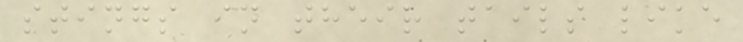stings in their tails like
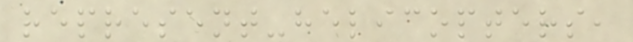represent-helicopters,
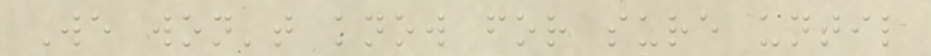We won't know for sure until
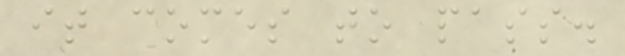it comes to pass.
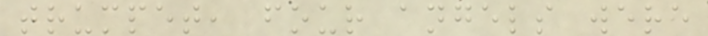trumpet, four angels were
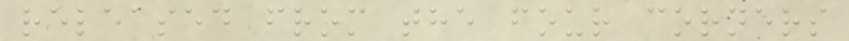released from the four corners
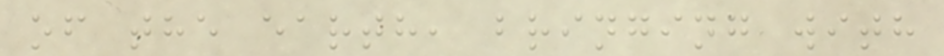of the earth, bringing with
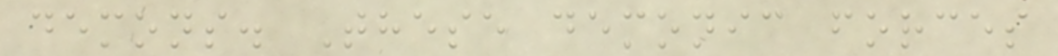demons. These demonic forces
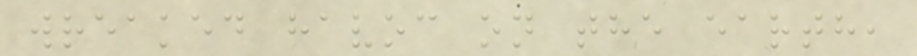wreaked havoc on the earth,
